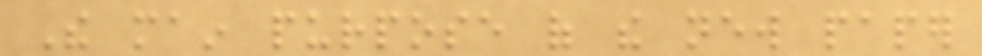The main purpose of the new paper
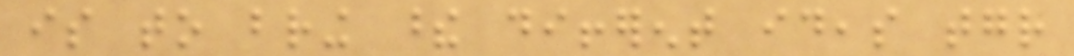is to bring these different ideas together
